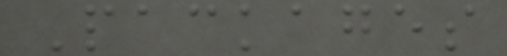Packages
